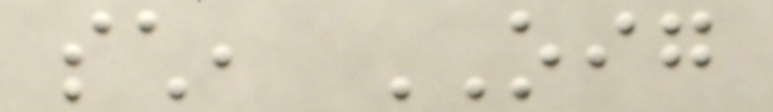such, OIG
